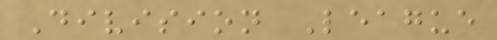Division League
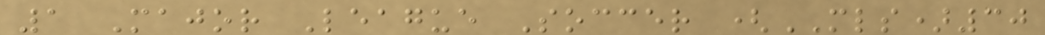1 Major League Soccer (MLS)30
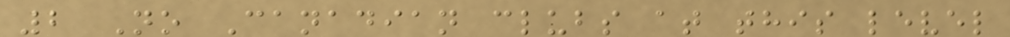2 No Canadian clubs at this level
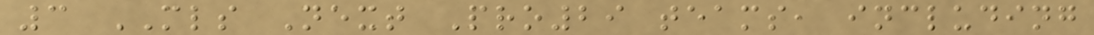3 MLS Next Pro29 teams, including
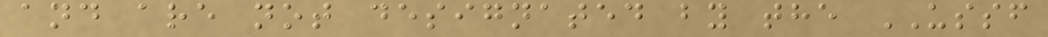and are not designated by the USSF
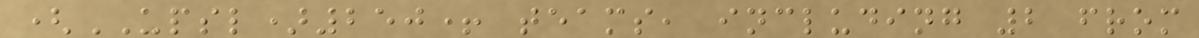(UPSL)250+ teams, including 2 from
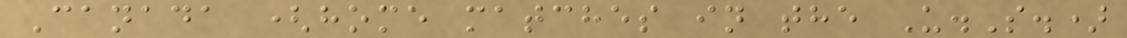Canada (home matches in the U.S.)
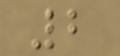2
